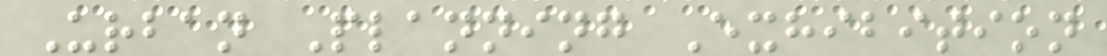Urban Planning Exhibition
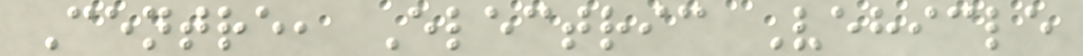Centre, Electric Vehicle
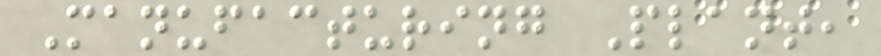Manufacturing Plant,
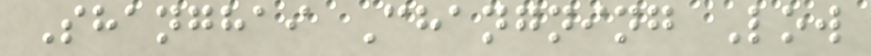Shanghai Changning Low
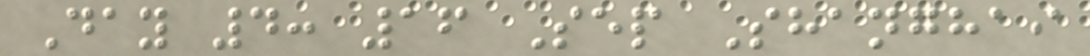Day 4: 16 Sep Shanghai
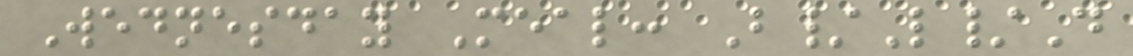Wednesday Meal: B/L/D
